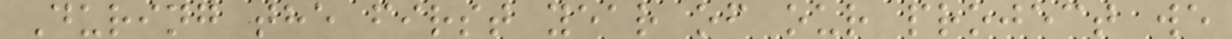During the first year of our project we
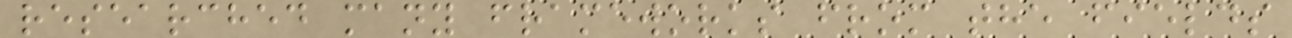researched many frameworks from the fields
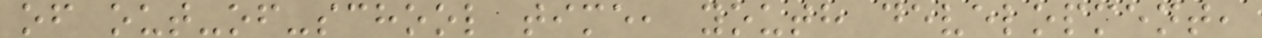of out-of-school time, youth development,
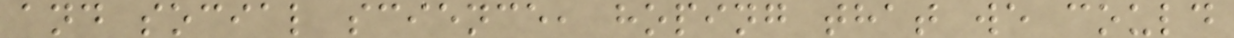and social science, hoping that we could
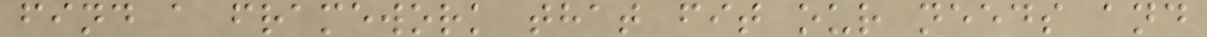find a framework that fit our needs and
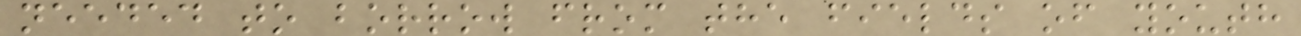needed to borrow from the fields of youth
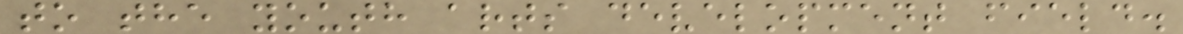to the youth arts development field.
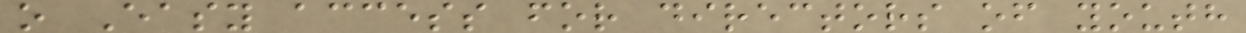o Easy access for directors of youth
